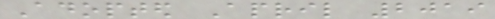Adopted April 2019
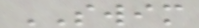SWIM
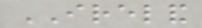IRELAND
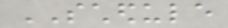SCHEDULE
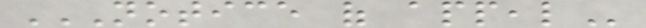NOTICE OF APPEAL
